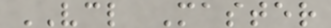VCL Master
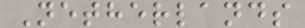Netherlands
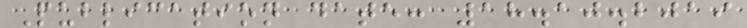Publication date: 18.10.2019
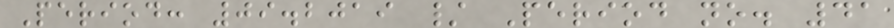Period: 09.2019 / Period no. 41
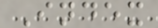Index
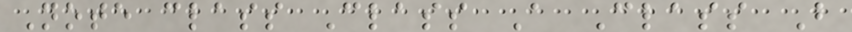Note class Class A Class B
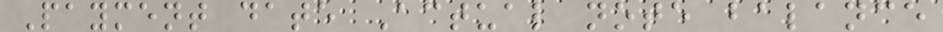Payment date Actual note balance
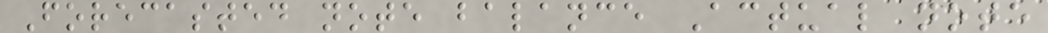Forecasted note balance Actual note
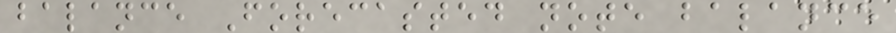balance Forecasted note balance
